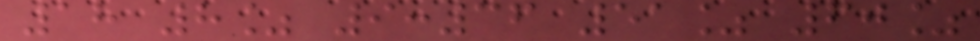18 8% 9:36 51% 60%
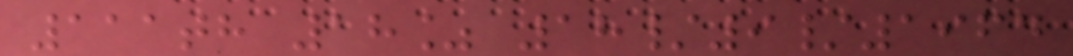111th 18% 18/9/1964
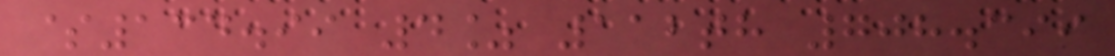$134.99 4% 112th 708.399
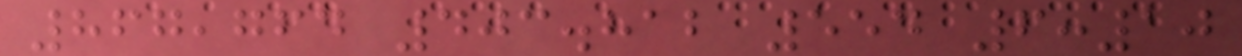867,764 403.812 554 6:10
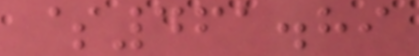$461.89
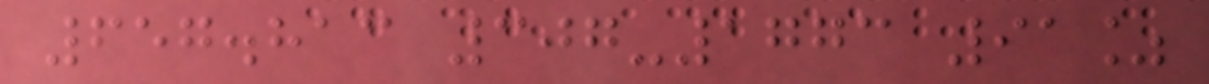657.813 307-1773 91%
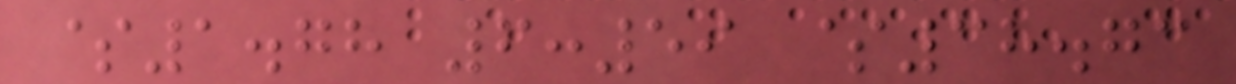$1.78 6:59 $38.73
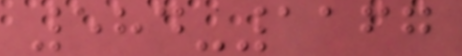584-1167
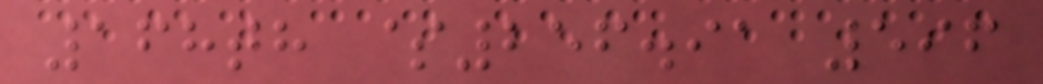168th $256.91 596
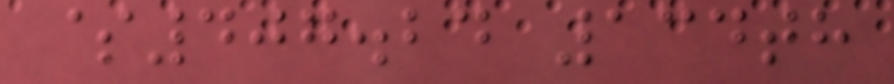$407.24 134th
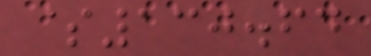$130.64
